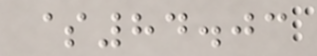$84.03
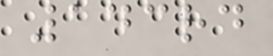143rd
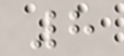8
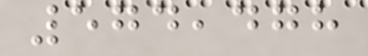574,478
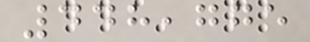448,775
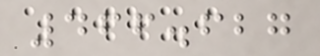466.627
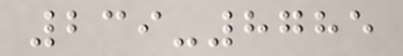239-8785
